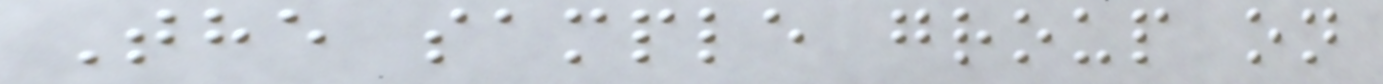The sample group on
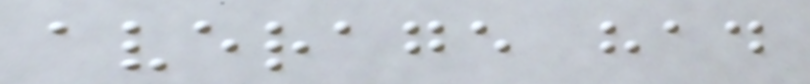average had
